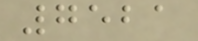7521
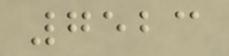7523
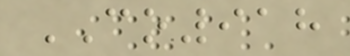CO918
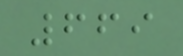669
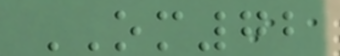OM72
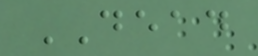DEAD
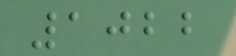1022
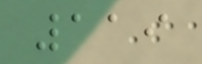119
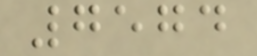7574
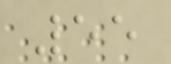55
